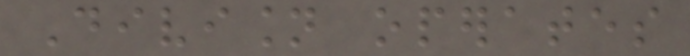Division operates
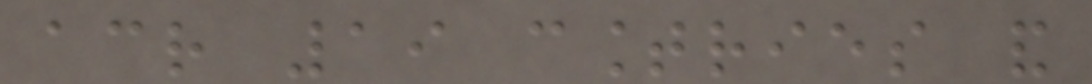across 19 countries and
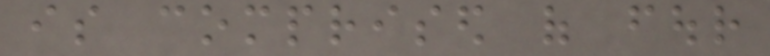is comprised of four
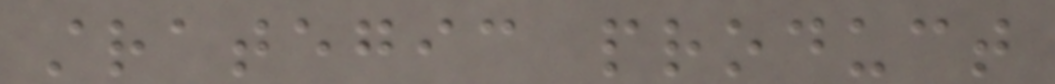strategic product
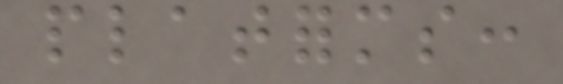platforms:
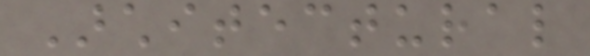Architectural
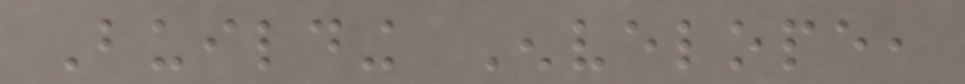Building Envelope,
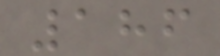186
